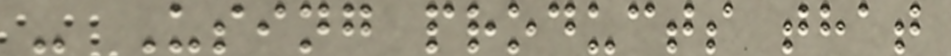- Using products that
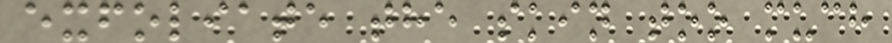exfoliate the skin too much
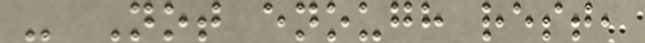- Not enough rest,
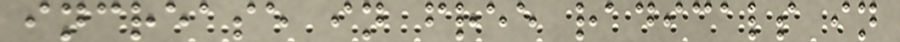increase in free radicals in
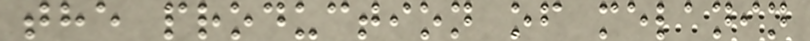the production of melanin
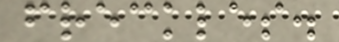freckles.
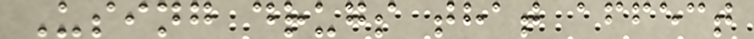Using drugs that affect
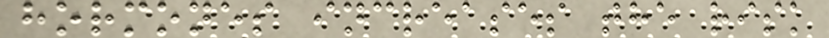hormones increases the risk
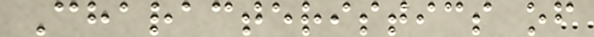Characteristics of
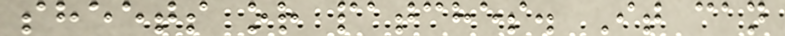sheets or patches. It can
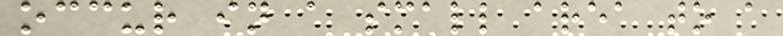occur in a small area to a
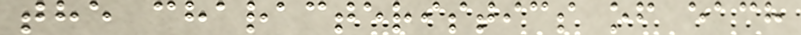the characteristics of each
